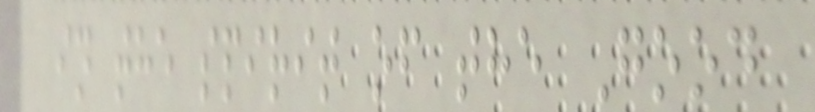in the spirit of the Good
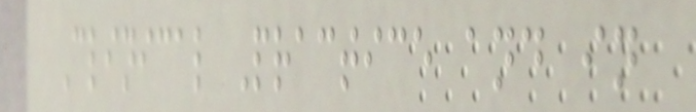Clinical Practice and in
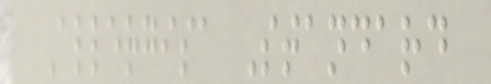Allergisa Standard
